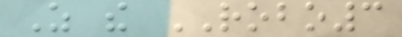As the ROBO3
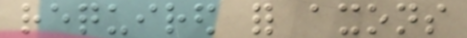required for axons
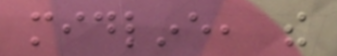midline, the
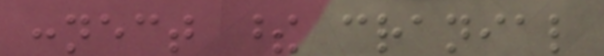connect these cranial
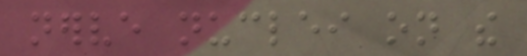nerve nuclei on the
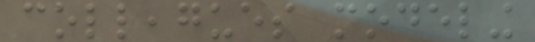colleagues modeling
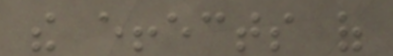the effects of
